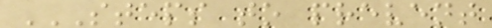STEPS TO PREVENT
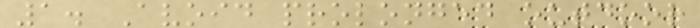1. Avoid prolonged outdoor
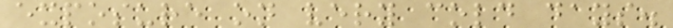exposure on very cold days.
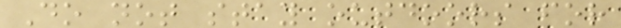Do not stay outdoors for
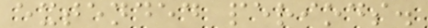extended periods.
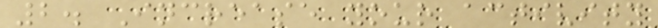2. Increase your activity
